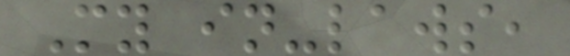My in-laws,
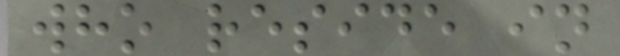who reside in
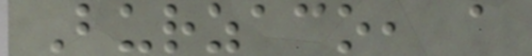Burzaco, a
